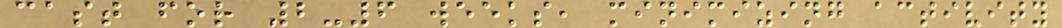cast for 2-6 weeks, minimizing activity
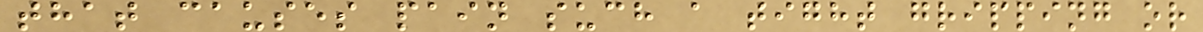that causes pain such a tight gripping or
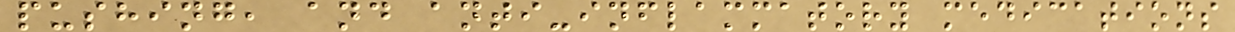pushing, and anti-inflammatory medications
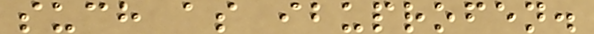such as ibuprofen.
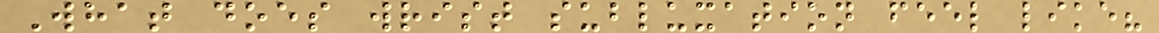What does wrist subluxation feel like?
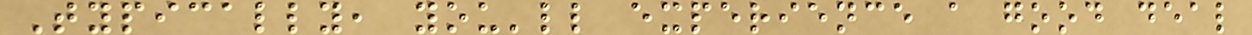Typically, you'll experience a good deal
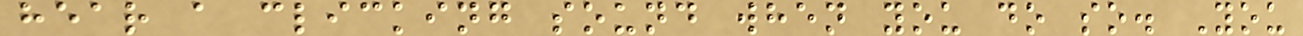hear a clicking sound when you do so. You
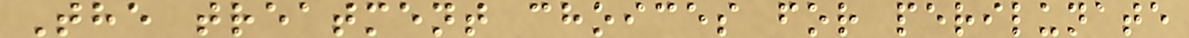The treatment choices for perilunate
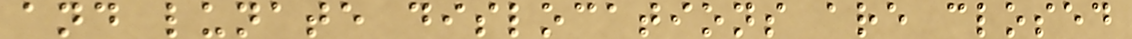and lunate dislocations are closed
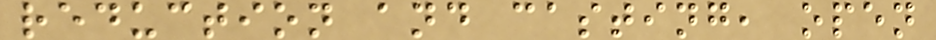reduction and casting, open
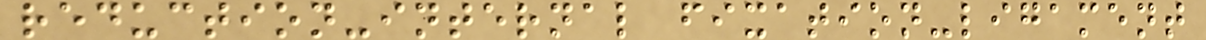reduction-internal fixation-ligament
